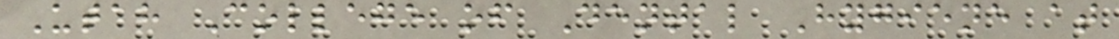Utah College of Dental Hygiene at
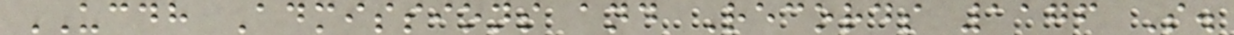UCDH Admissions and Records 1176 S.
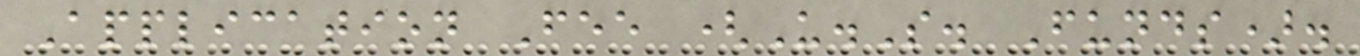Application Fee (U.S. Funds).
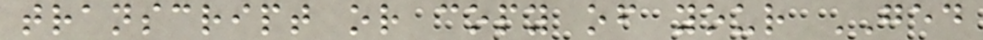transcript or copy of your GED
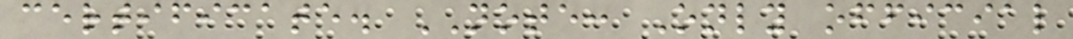certificate. NOTE: Only official
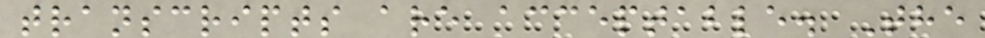transcripts are acceptable. The
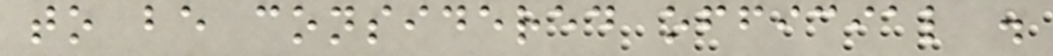to be considered official .
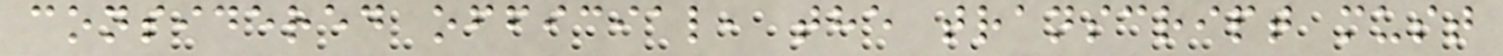considered official, the transcript must
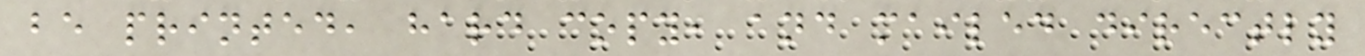be printed, hard copy, and mailed directly
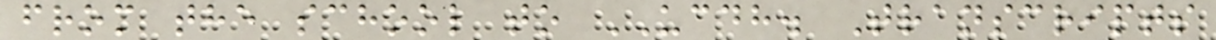from the school to UCDH. Transcripts
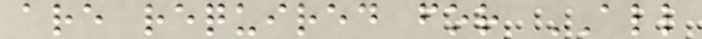are required for ALL
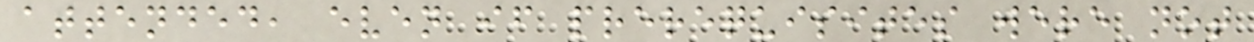attended, even if prerequisites were not
